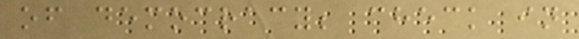of democracy; check in
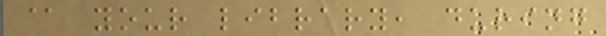@ your library, during
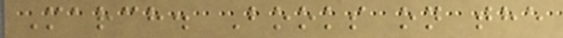March. Books on the
